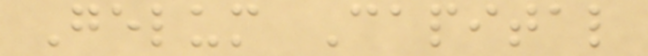Gelum Capital
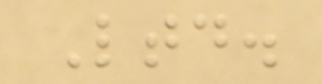Ltd.
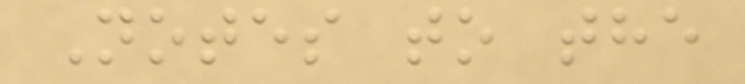Notes to the
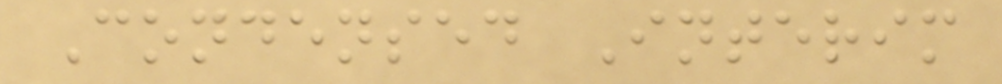Condensed Interim
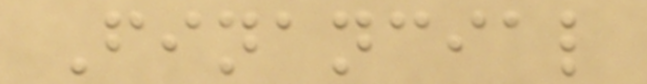Financial
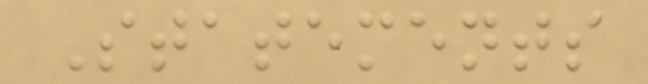Statements
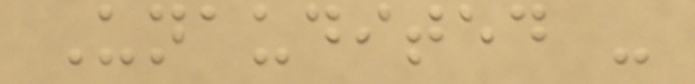Unaudited -
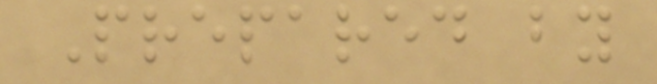Prepared by
